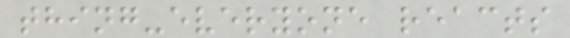thing-everyone reacts
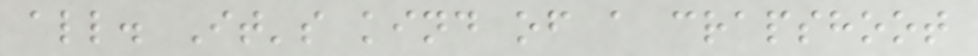all. It's kind of a crapshoot
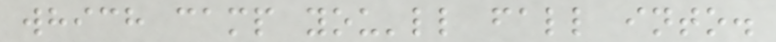which camp you'll fall into.
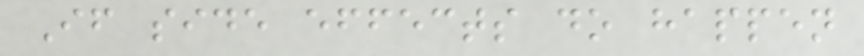If side effects do happen
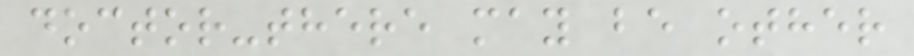doctor-there may be other
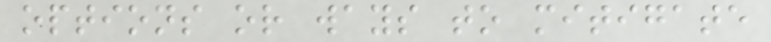options or ways to mitigate
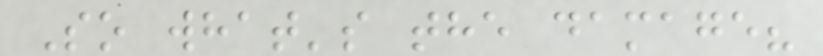So what's the damage?
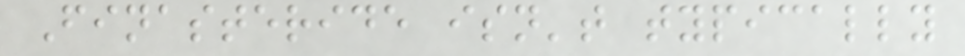Finasteride isn't typically
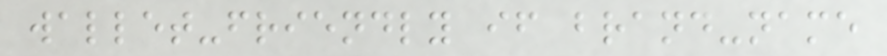wallet-friendly if brand-name
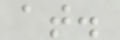at.
